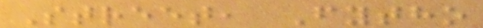Street, Fytho
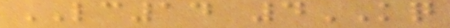LC14 4KQ
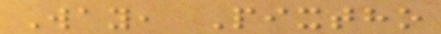Way, Pixtho
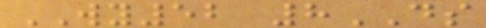WY52 8DS
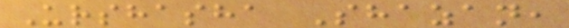Urshasha Shazan,
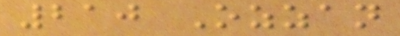210 Ozzan
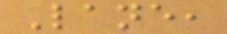Lane,
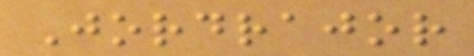Jordrajor
